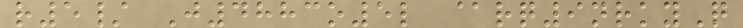r5/ J4883o5l @rq9nrkyQ
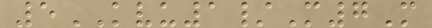5KVU1/M7M
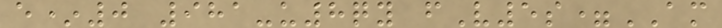e*0 981-u8qy fV5s=AM
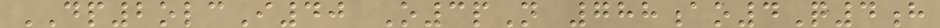DP2olcI40 O3pN 788ao4Q4h
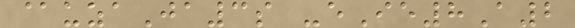@uzaJa3s -eIe8A2
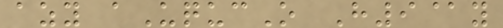azy aUqucO H9@y
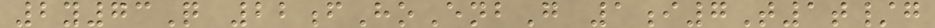2y73Q 22fHoEnbG 1i7T1t/g
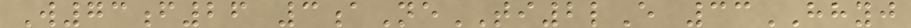W73f26 3aNeTI2lE 33HHYJ
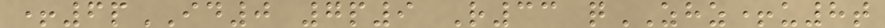+6pID0 7p9 R33 qZHZ+u8t
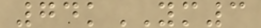74kYM3
